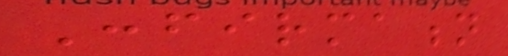Confirmation
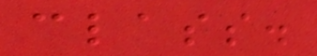class.
